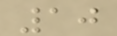10
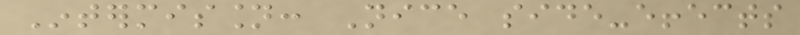Intermission: Nice side-effects
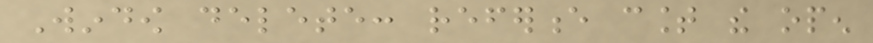Window delete: reference count the open
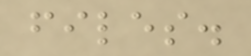files.
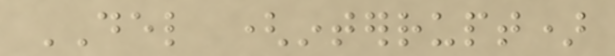DEL (interrupt)
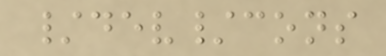/dev/cons
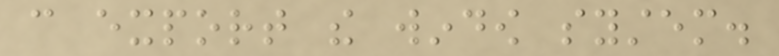can export the window system.
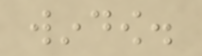window.
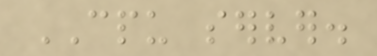CPU server.
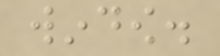window.
